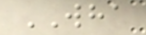WHA
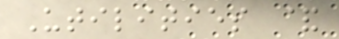Utilities &
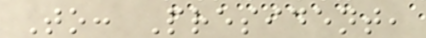To: President,
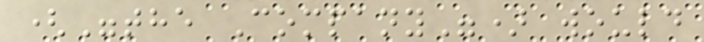("the Company") would
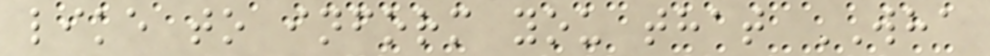like to inform you that WHA
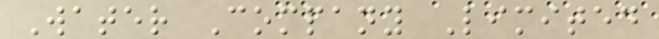Water Company Limited
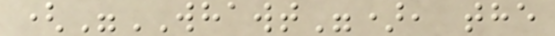("WHAWT"), the
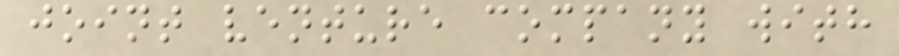joint venture company with
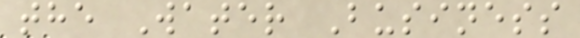the Water Business
